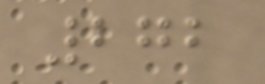272
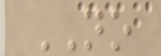NO
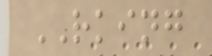RKING
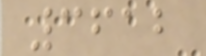3612
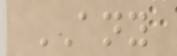ANY
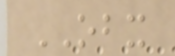OBX
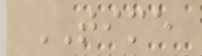TIME
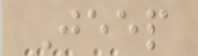Jeep
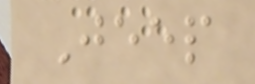Jeep
